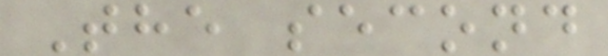The second
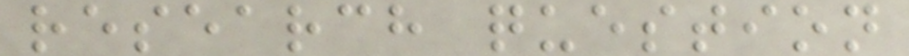research question
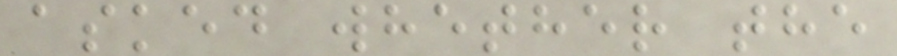asked whether the
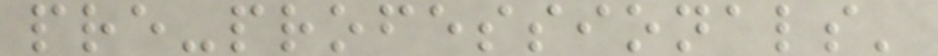pre-professionals'
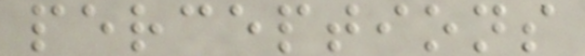perceptions
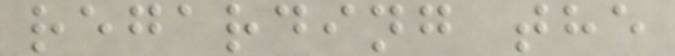regarding the
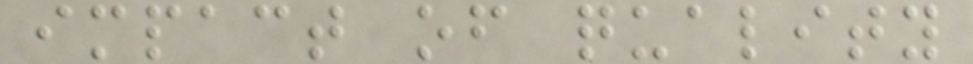impact of quality
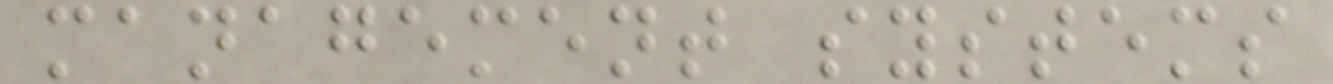management systems
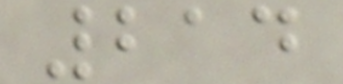214
